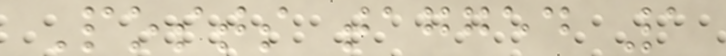Posts tagged 1
